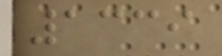1339
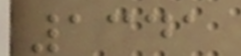1341
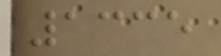1335
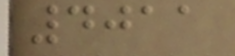4011
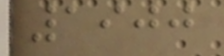1900
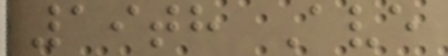19th Ave
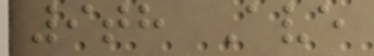9th Ave
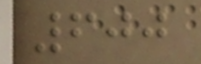600
